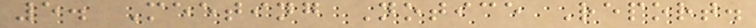5. Meeting Notice Report.
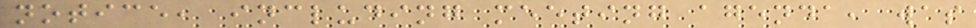notice, including meeting agenda, was
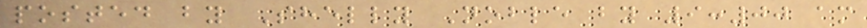posted by Shelly Noble by 9:00 am
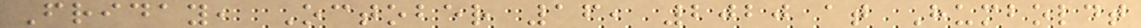Friday, October 16, 2020 at Humboldt
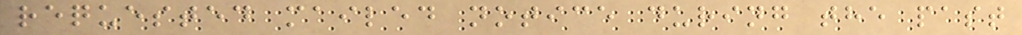requested mailed notice during the past
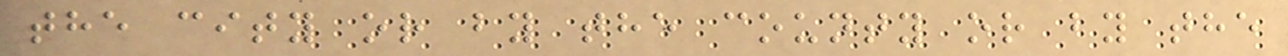the city or by the county or by the
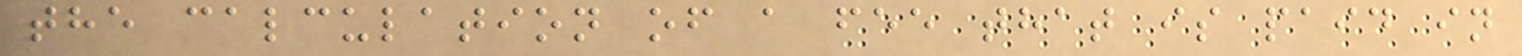the calculation of a fee that is paid in
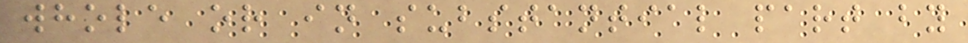whole or in substantial part by
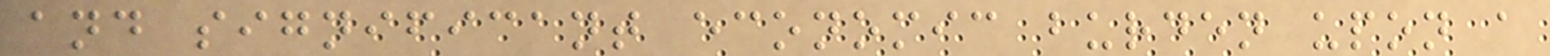and significant economic burden upon a
